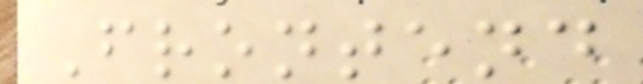Frontend
